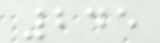245
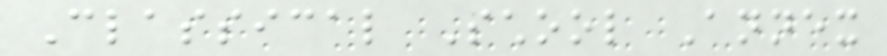Classical School Annex
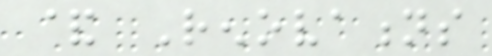& Renovations
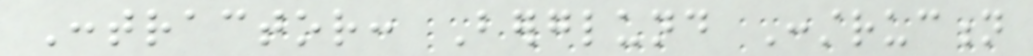Contractor: Berglund Construction
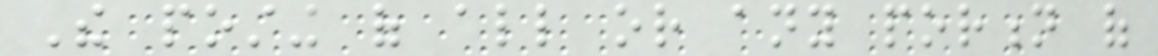The posting of all or any portion of
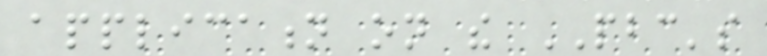application on the PBC's
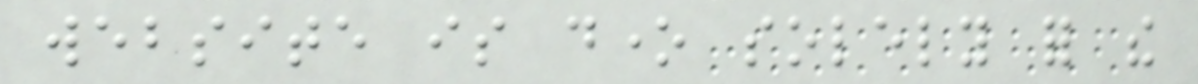website is done solely for the
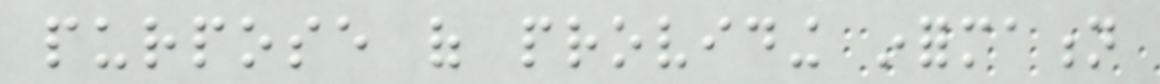purpose of providing information
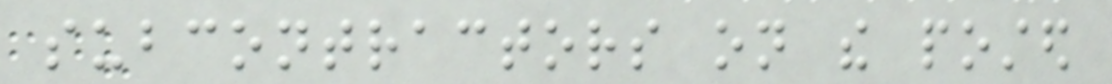subcontractors on the posted
